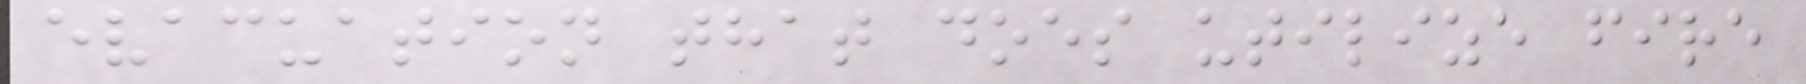evacuation that does utilize fire
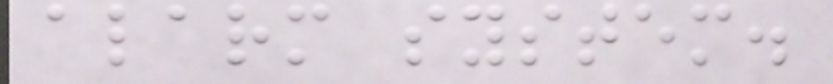alarm system.
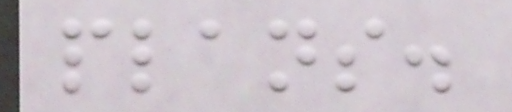plans.
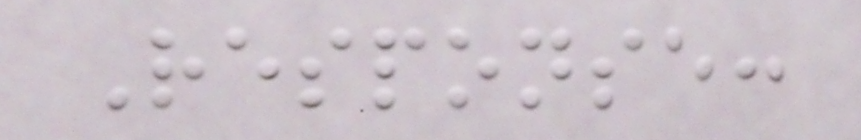Response:
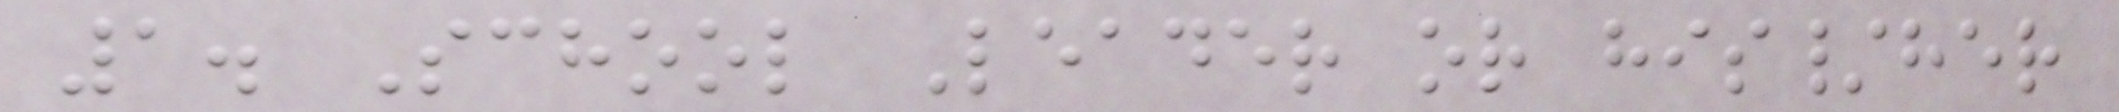1. School Leader or his/her
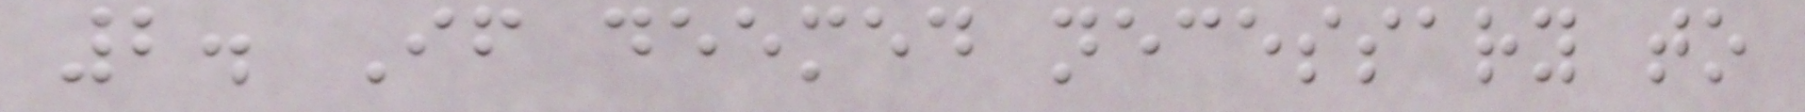2. If deemed necessary to
